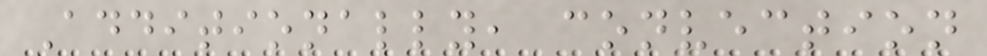Additionally, convection
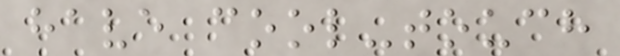have cool-touch
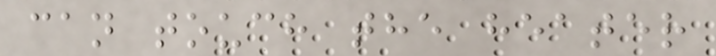can touch the heater
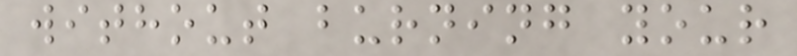without burning your
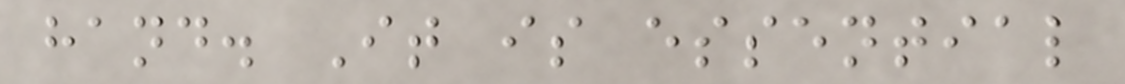hand. It is essential
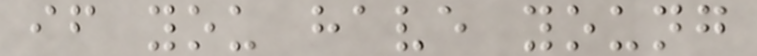if you have young
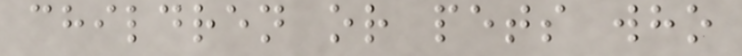children or pets who
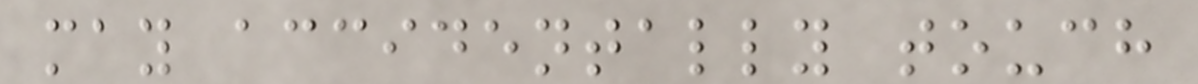may accidentally touch
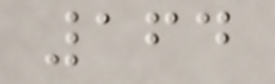164
